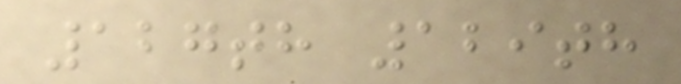127th 129th
